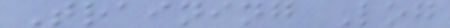Training Log
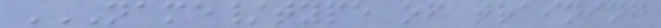NAME/TYPE OF TRAINING
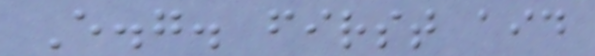E.g. first aid
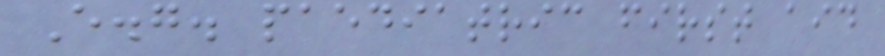E.g. paediatric first aid
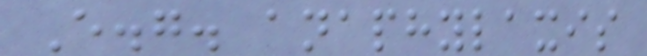E.g. anaphylaxis
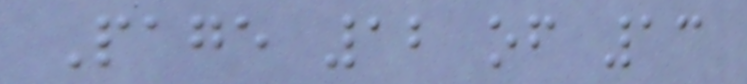Page 12 of 13
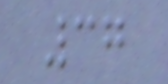37
